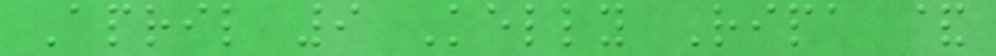April 9 Kelly Ripa &
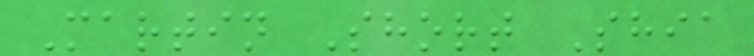Martin Short Shia
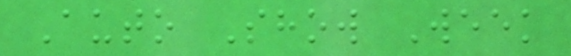Auto Show Week
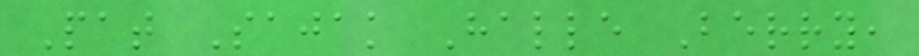Pat Sajak Halle Berry,
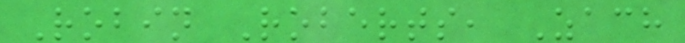Robin Roberts, Zach
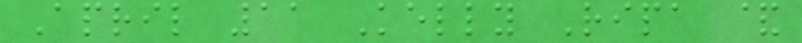April 11 Kelly Ripa &
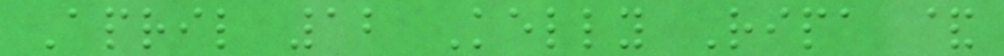April 12 Kelly Ripa &
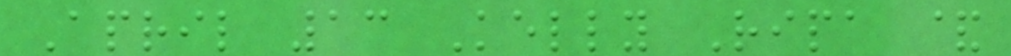April 13 Kelly Ripa &
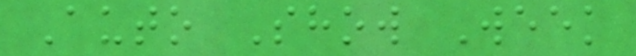Auto Show Week
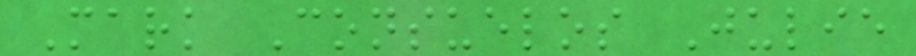Mark Consuelos Julie
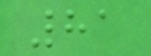81
